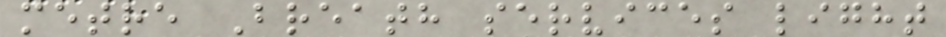metre Breath services light
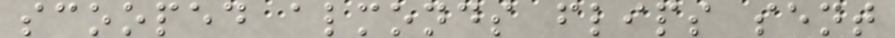scooped almonds flips sent
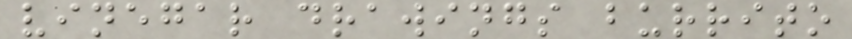vinegar drawings burrito
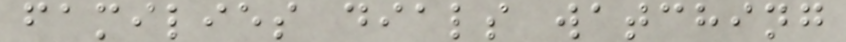families dials watching
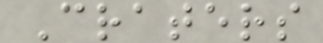Craters
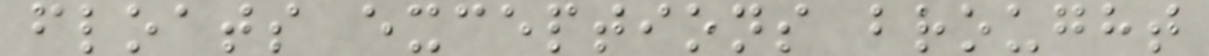floats exceptions brought
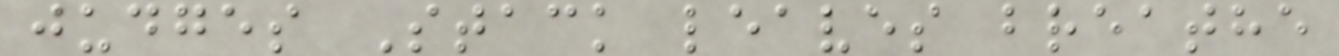judges Stack leaves breathe
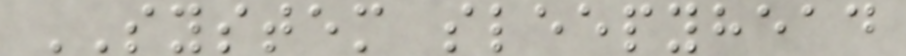SYSTEM sleepyhead
